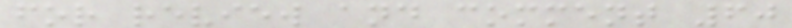for review and comment 60
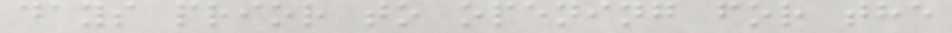days prior to opening for the
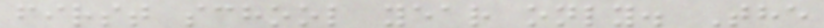first school year only. The
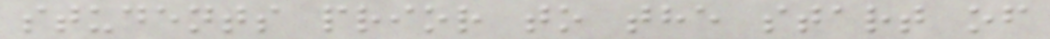students prior to the start of
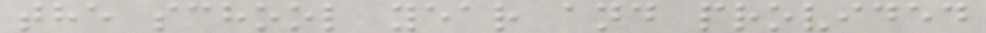the school year and provided
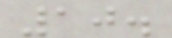10.
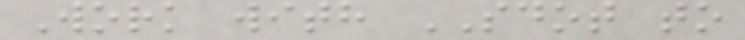Work with SDOT to
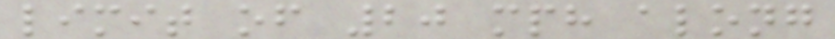limit of 20 mph along
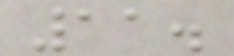11.
